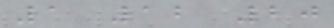1 12 20
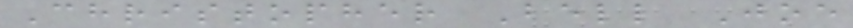Christopher Bell Joe
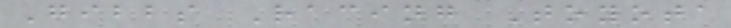Gibbs Racing Toyota
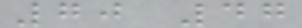70 47
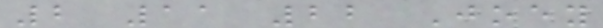2 11 22 Joey
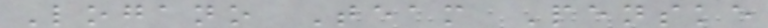Logano Team Penske
